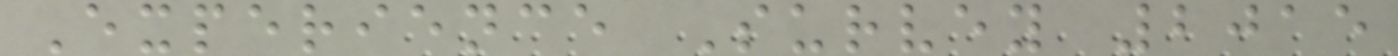Experience Survey 2015
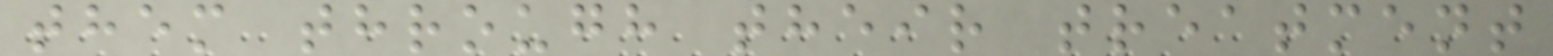them through their treatment
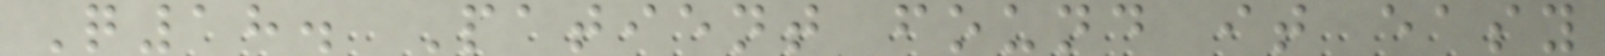Q18. Patient found it easy
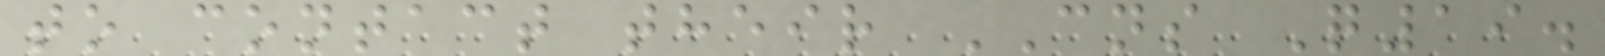to contact their CNS Q19.
